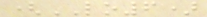(LO6)
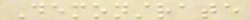Demonstrate
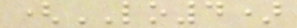(LO4)
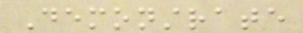Demonstrate
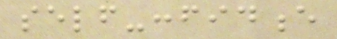self-confidence
